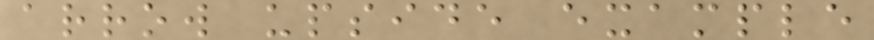arrow upside example
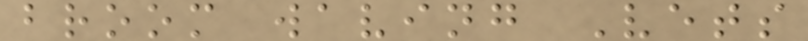broom waving Vets
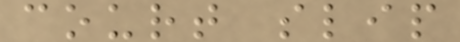court slip
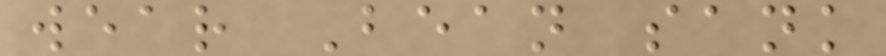wear Bean sank
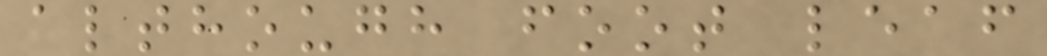although foot leaf
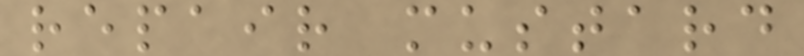repair mustard
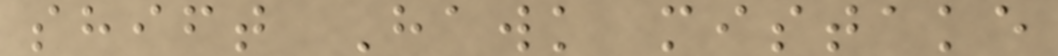shift Hawk mistake
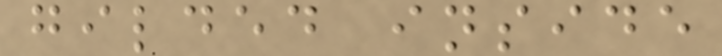gilded inside
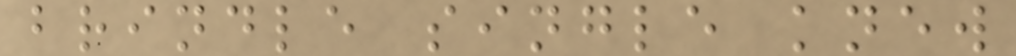brindle single knew
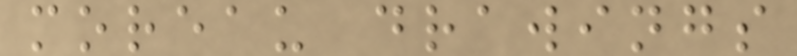moreau drawings
